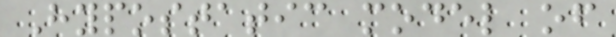Hypostatic model of
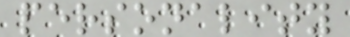personality
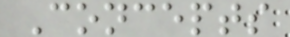Concepts
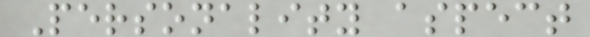Personality aspect
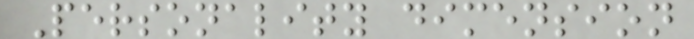Personality dimension
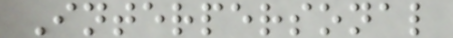Interpersonal
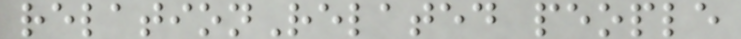relationRelated people
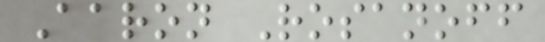Aaron Rosanoff
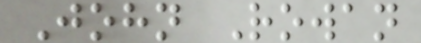John Rowan
